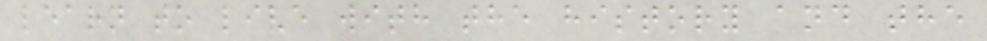learn to live with the history and the
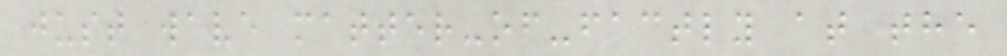just wave matter-of-factly at the
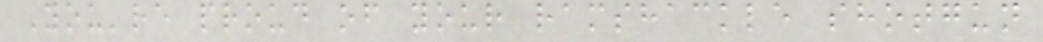You're proud of your ramshackle shotgun
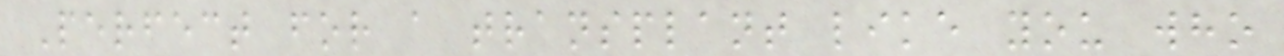Perfect for a transplant like you who
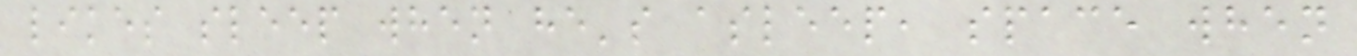likes sleep when he's asleep, space when
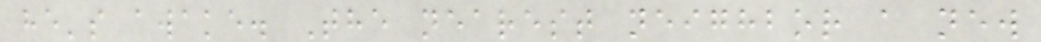he's awake. The nearest neighbor a new
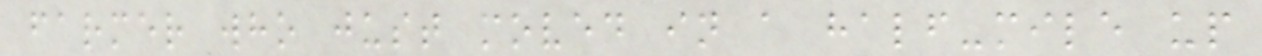farmer who just moved in a half-mile up
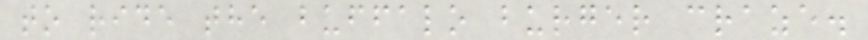to ride the buffalo burger craze.
